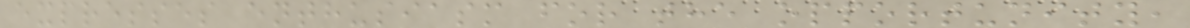expresses enthusiasm for the opportunity,
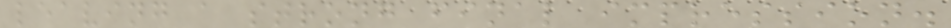leaving a strong final impression.
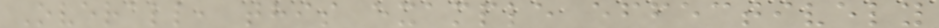Overall, this example effectively
